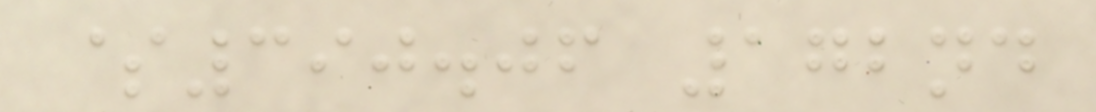$390.06 172nd
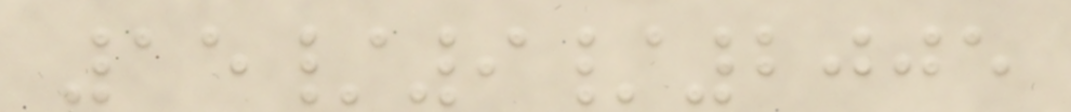15/9/2005
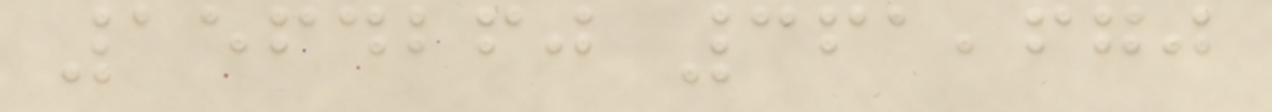1564260 361,670
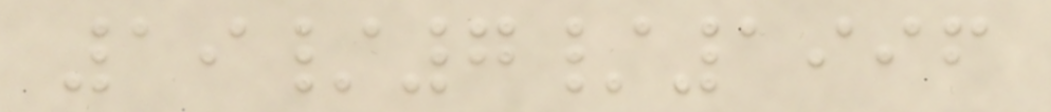19/7/1996
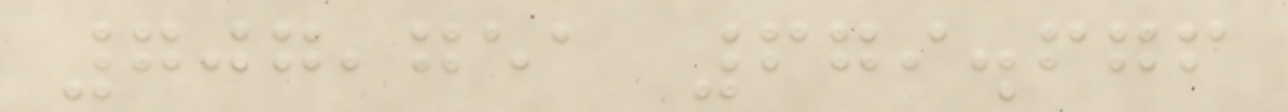707,751 679.676
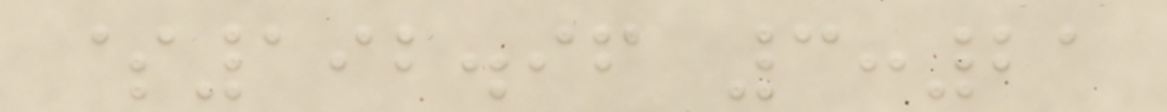$192.96 3:21
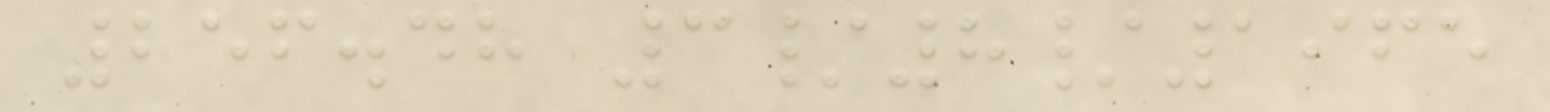256.48 3/8/1965
